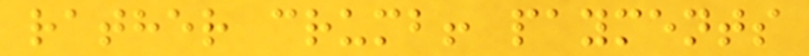rather crumb! payments
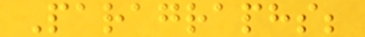Paragraphs;
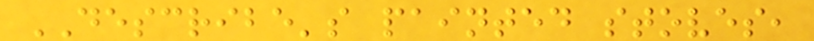DESCRIBE's painted stoves,
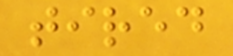tired
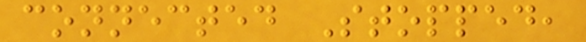connected Stopped,
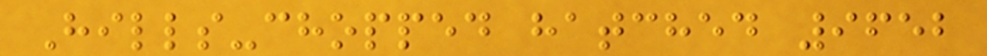Hills-chopped hatched 9652
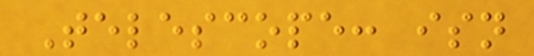Telescope: isn
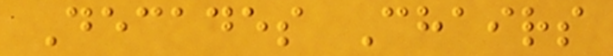Decades Chairs
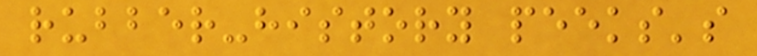rubber-history peeks's
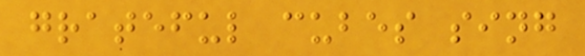grateful cubes sing
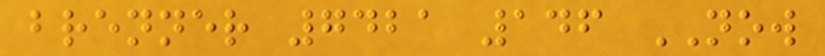brenner 7421 146 NOW
